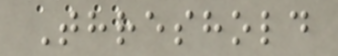Threshold
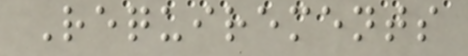Requirements
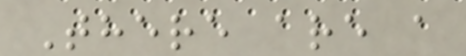There are a
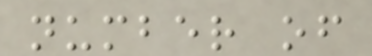number of
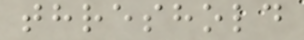threshold
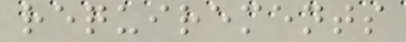requirements
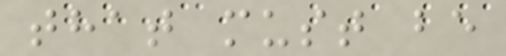that must be
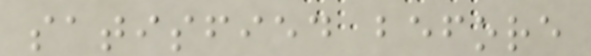satisfied before
